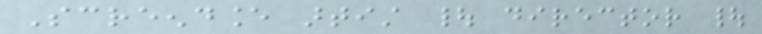Screendance artist | director |
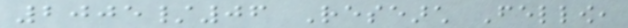2005/06 Research Fellow,
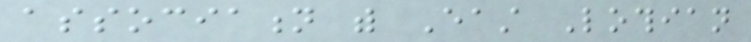association with East Lothian
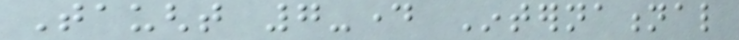Taught 7-day International
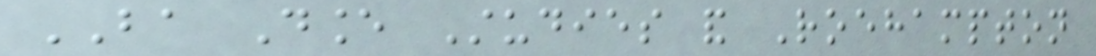BA Dance Studies and Roehampton
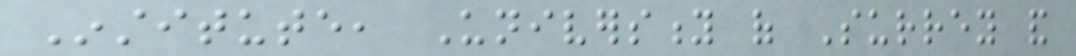Institute, University of Surrey and
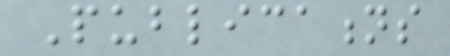Publications
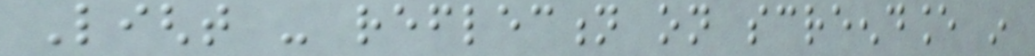Light - reflection on screendance in
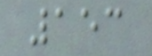153
